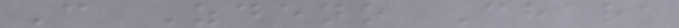C Zdeno Chara
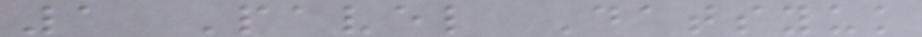1 Pavel Datsyuk
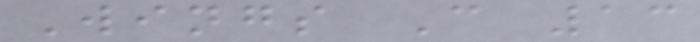Wings C 13
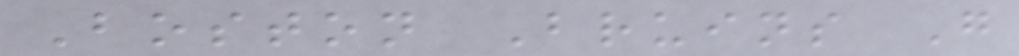Boston Bruins G
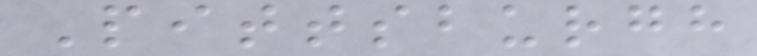Pittsburgh
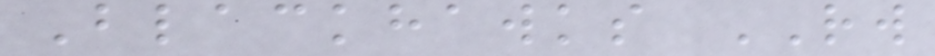Blackhawks RW
